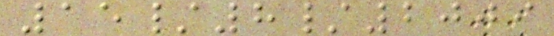15/8/2009
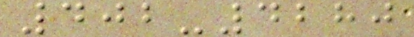402-4280
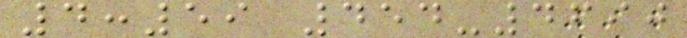4:59 454-4690
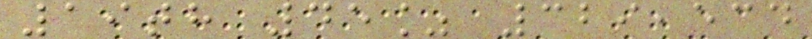19th 45% 329,534
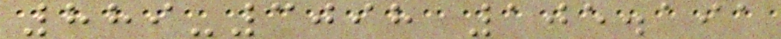889-3098 105.191
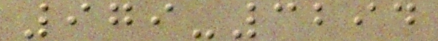979-3294
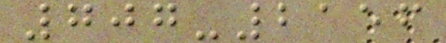707-2156
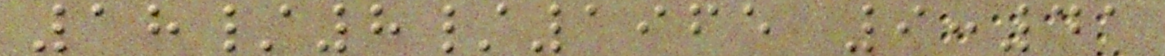18/8/1965 9:41
